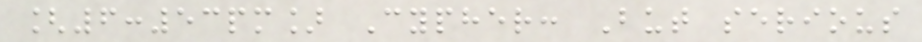[6:53pm] Cypher: But serious
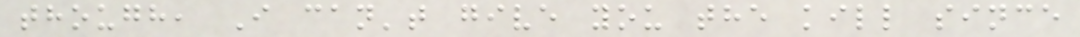though, I can't give you the kill since
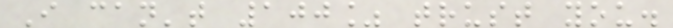I can't 100% trust you.
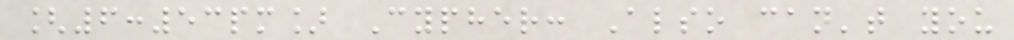[6:53pm] Cypher: Also can't you
